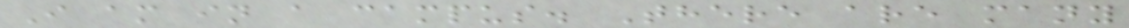I am in a campus. There are many
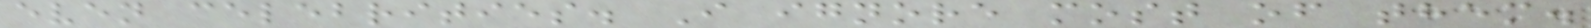even celebrities. I ignore most of them.
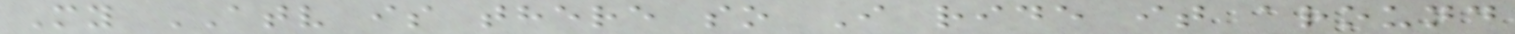My ATV is there so I ride it around
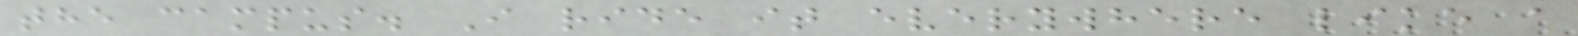the campus. I ride it everywhere like a
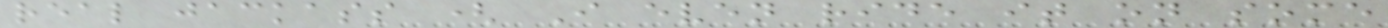real jackass ( I even ride it on some
